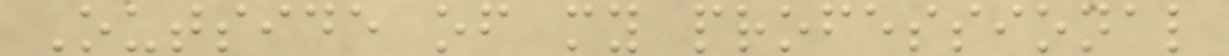Outside of my professional
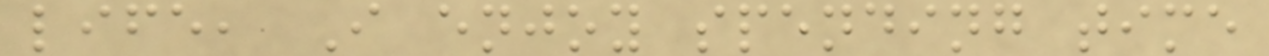life, I enjoy spending time
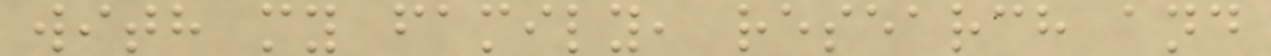with my family, research and
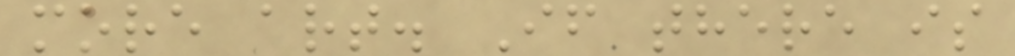more art. If there is
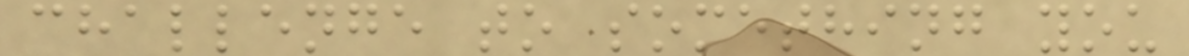challenge to something you
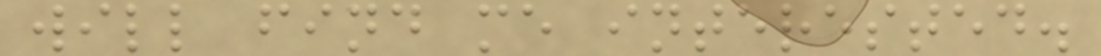will find me interested.
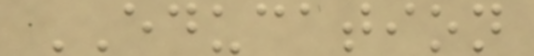EDUCATION
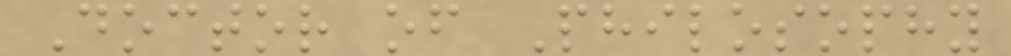Doctor of Philosophy
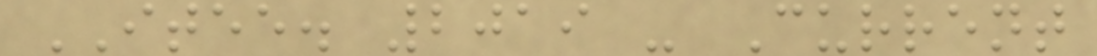ITEE. 2019 - Current
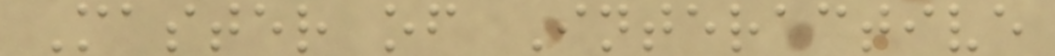Master of Interactive
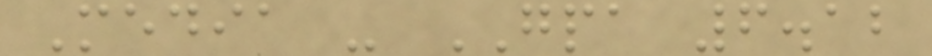Media - GPA 6.12
